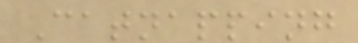Catnapping
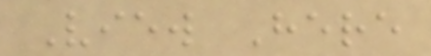View Here
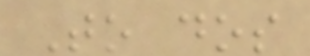To dos
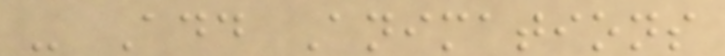- Add Animations
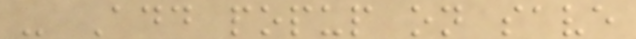- Add popup on save
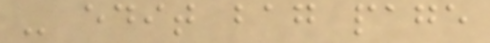- edit bag page
